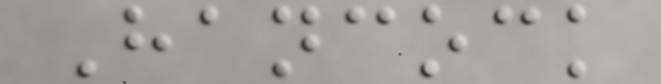Hancock
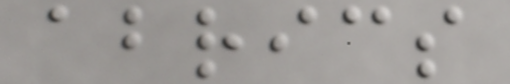abrics
